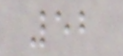52
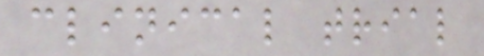clinical trial
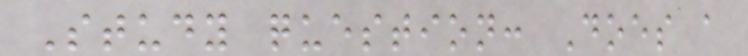Study question: Does a
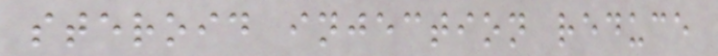steroid injection reduce
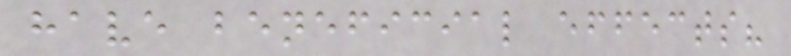have beneficial effects?
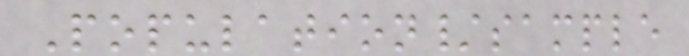Population/sample
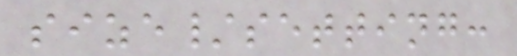size/setting:
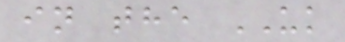in the UK
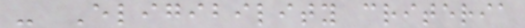- Eligibility criteria
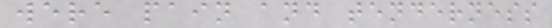were pain and tenderness
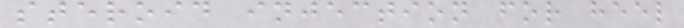steroid injection for heel
